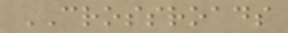CROSSROADS
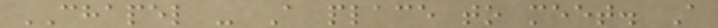CHAPEL - A place to meet. A
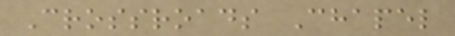Crossroads Chapel
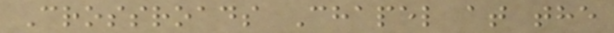Crossroads Chapel at the
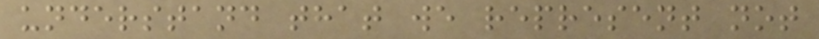understand that we represent not
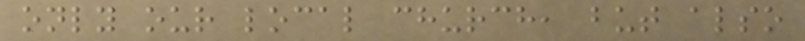only our local church, but also
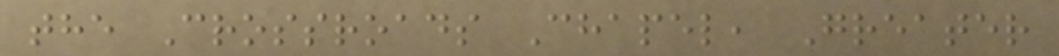the Crossroads Chapel, Greater
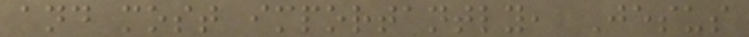and most importantly, Jesus
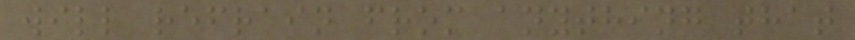will refrain from anything that
